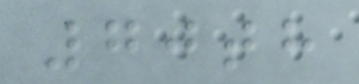70th
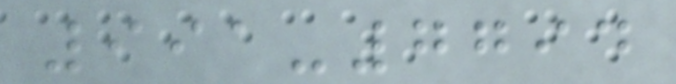991-7794
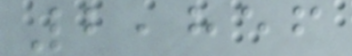2,856
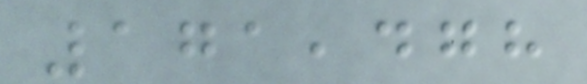171,478
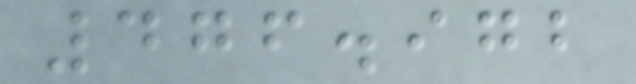476.972
